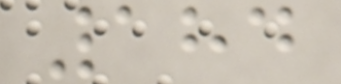184
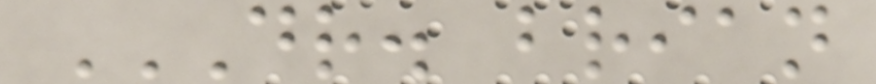DR. BRIAN
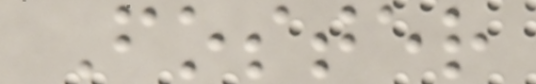Foster
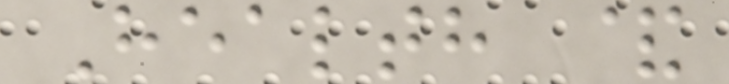Health &
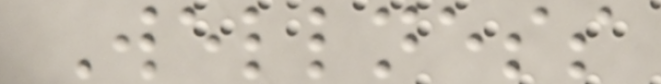Wellness
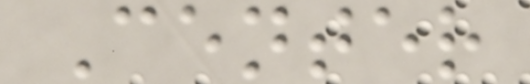Center
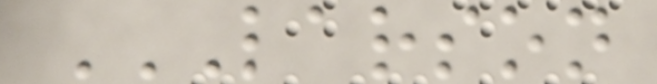LARSON
